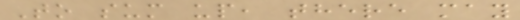To sum up, there may
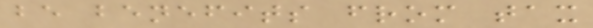be benefits from tax
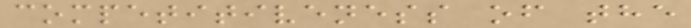competitiveness of the
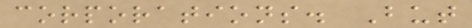corporations. But
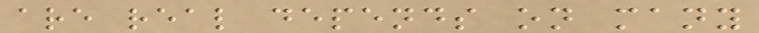are real depends on many
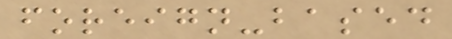foreign-based
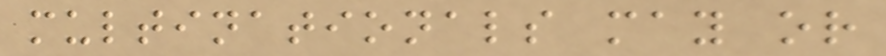multinationals may or
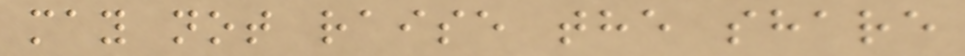may not raise the share
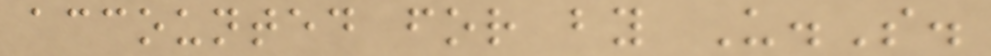accounted for by U.S.
